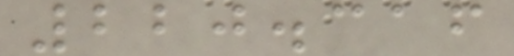220.316
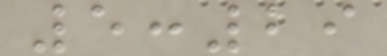5:29
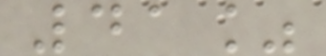41%
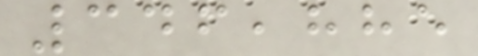346,885
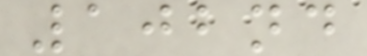102nd
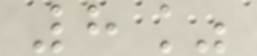8%
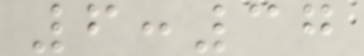6:37
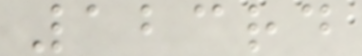123rd
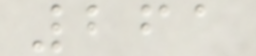261
